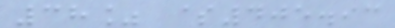38% $405.93
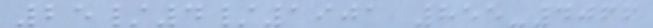25/4/1901 855-4066
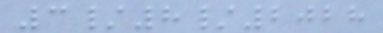3/8/2028
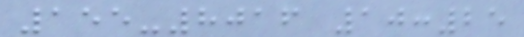155-8016 10:25
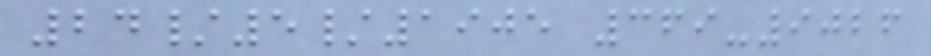24/5/1905 369-9026
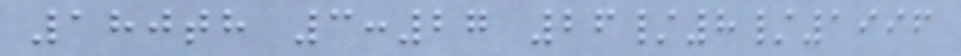180th 3:27 26/8/1996
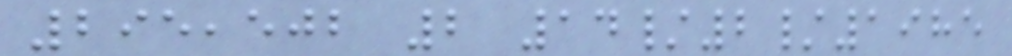295,502 2 14/2/1985
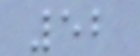52
